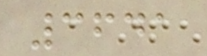3641
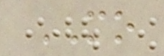MO
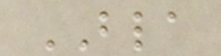BLA
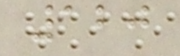120
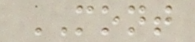MONT
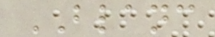BLANC
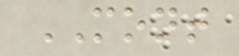MONT
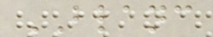BLANC
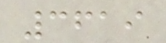3619
